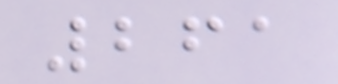261
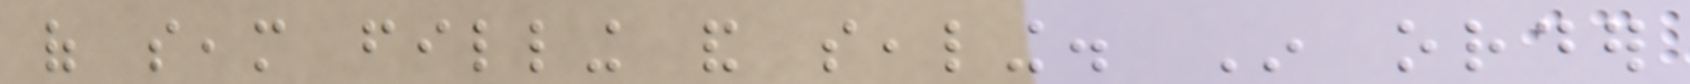of seam filling and sealing. In order
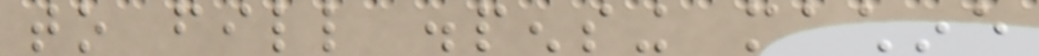to fill dispensing machine
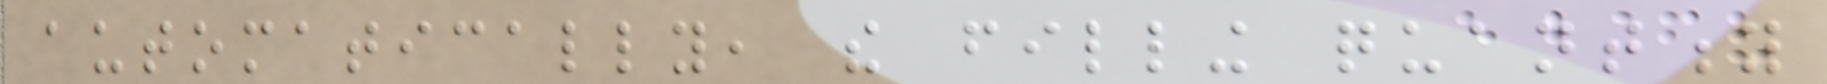automatically, the filling quantity
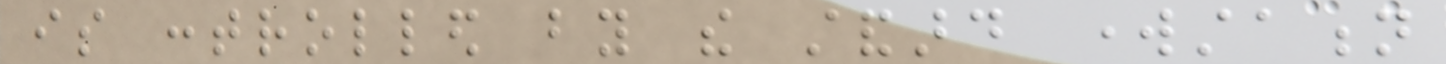is controlled by the standard workstation
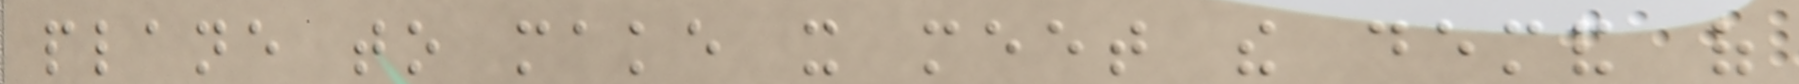plane to make it meet the demand of
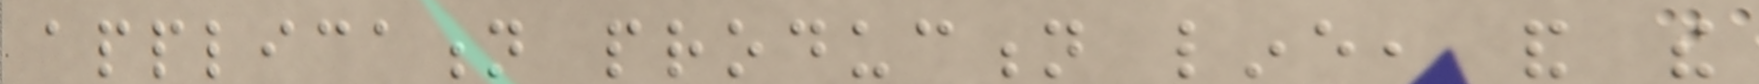application production line, and the
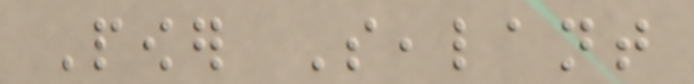Power Sealant
